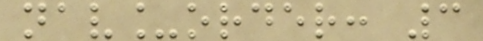nav_order: 3
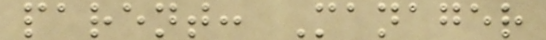parent: Manager
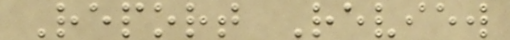Report Review
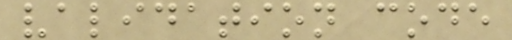validation code
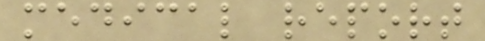medical report
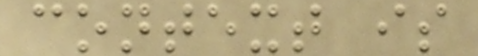context is
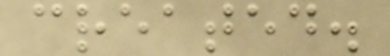created.
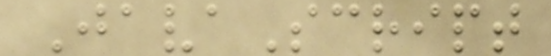JavaScript
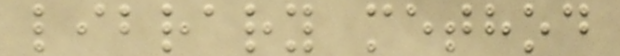library method
